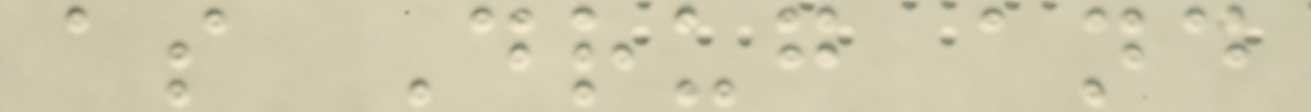as Drug and
